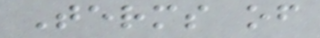Terms of
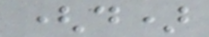(d)
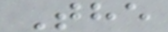The
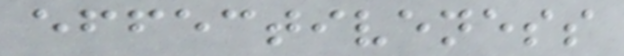effectiveness
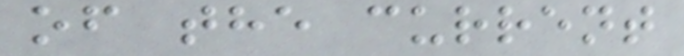of the current
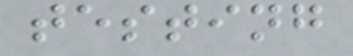testing
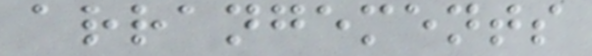arrangements
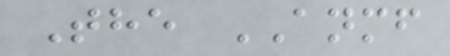The ANMF
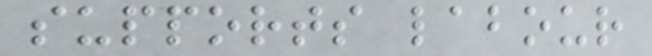supports labour
